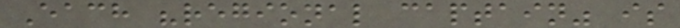Each "regional captain" is
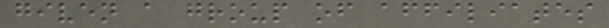given a group of affiliates
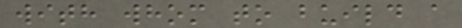with whom to build a
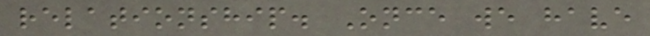relationship. Once we have
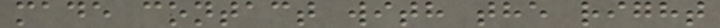made contact with the right
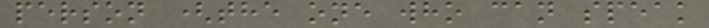person (the one who can speak
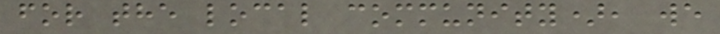for the local community), we
